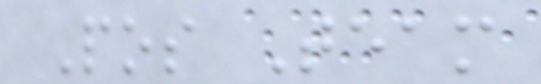Pos Team
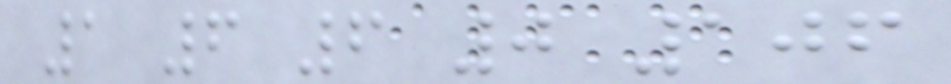1 6 6 0 106
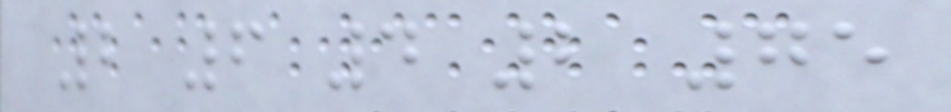2 6 4 2 75
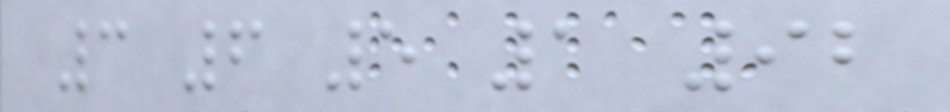3 6 5 1 92
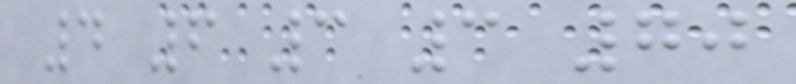4 6 3 3 70
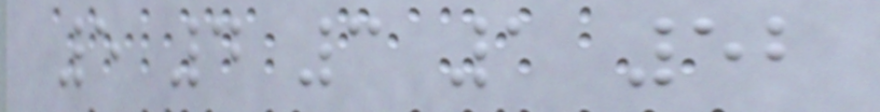5 4 3 1 52
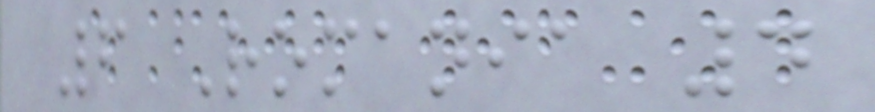6 Romania 4
